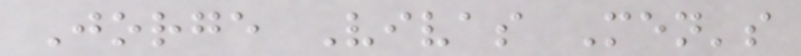Jorge Vivas Men's
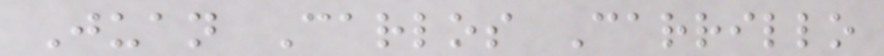Juan Carlos Carrillo
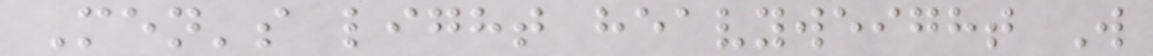Men's light heavyweight W
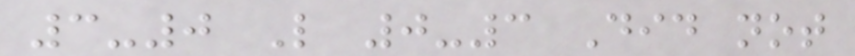3-0 L 0-3 Did not
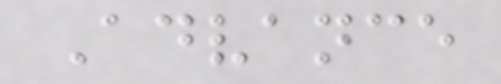Advance
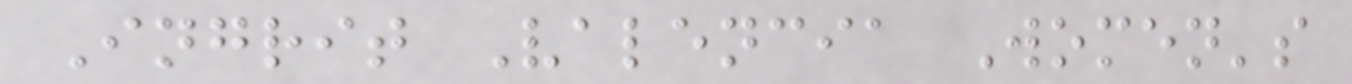Ingrit Valencia Women's
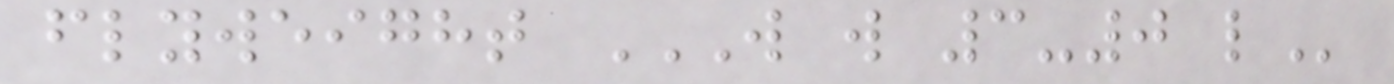flyweight W W 3-0 L
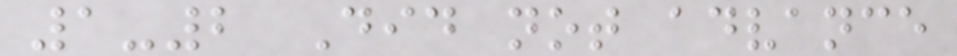1-2 Did not advance
